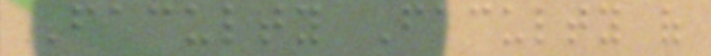Faculty Faculty of
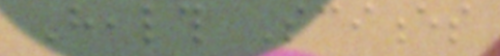Health Sciences
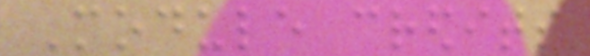Module credits
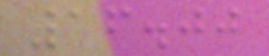16.00
